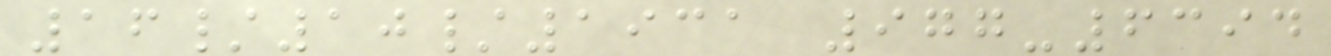16/10/1931 977-6394
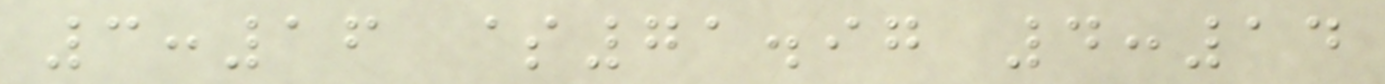3:16 $71.97 4:14
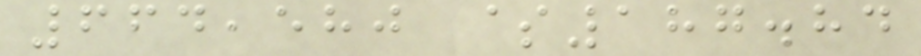664,580 $187.84
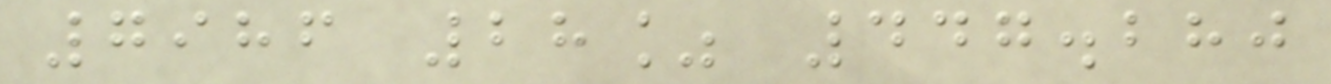7986 28% 447.280
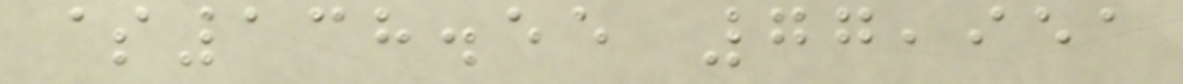$138.55 77,951
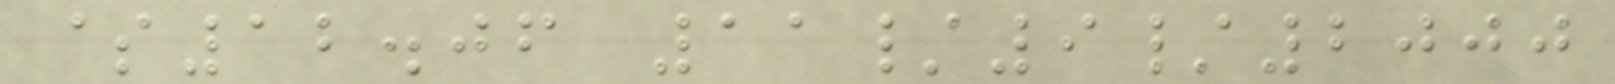$12.06 11/9/2000
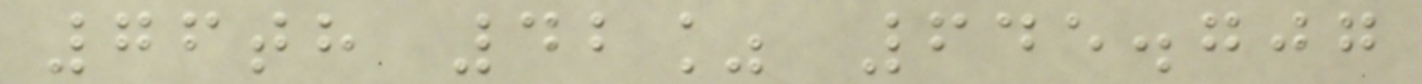76th 42% 645.707
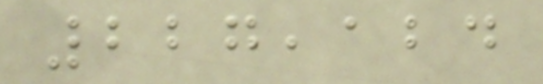227,124
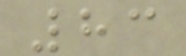83
